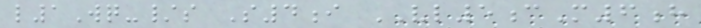l1Wq-/s S4i VL5cM6h
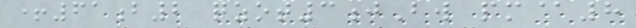+61b2 qzot3jBw pm@8
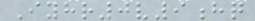Iyhr0v9hq
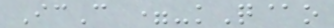IcC =-kQ@o
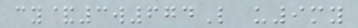cy&3w674L u9my
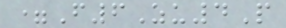=F6Zu4P
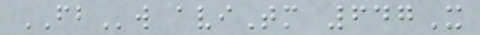FBw aviTm 647X
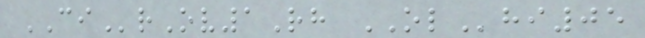CIrOv1Rh OLhi05
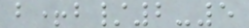b+b/2-5
